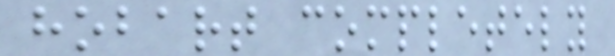hobart completely
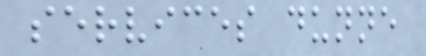services dunne
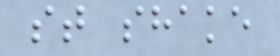st shake
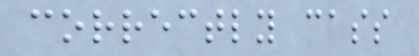correctly cass
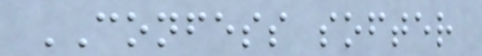CONFESS softer
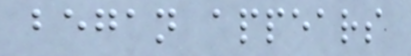began appears
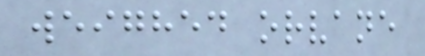weighed orvane
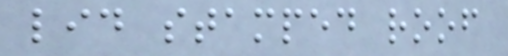lid stamped roof
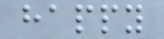happy
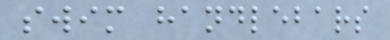swim handlebars
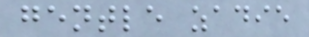gentle zadie
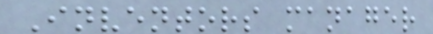Inventors manager
